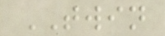TWIN
